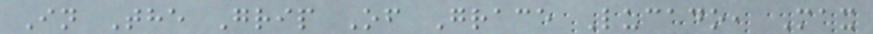In The Grip Of Grace Lucado, Max
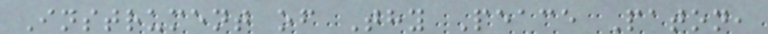Instrument of Thy Peace Paton,
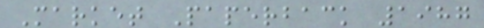Market Paperback 1987
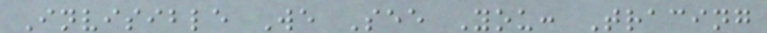Invisible We See You: Tracing
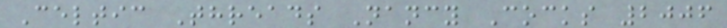Celtic Threads Nancy Cocks 2006
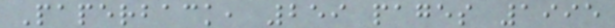Paperback, 259 pages 1995
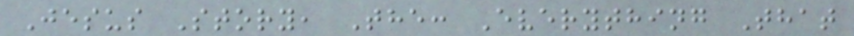Jesus Story, The: Everything That
